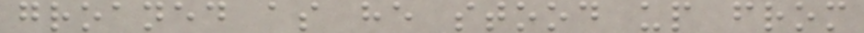groaned as he stood up from
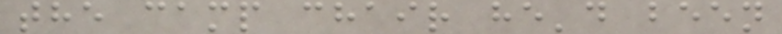the camp chair he'd been
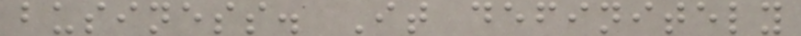business. It definitely
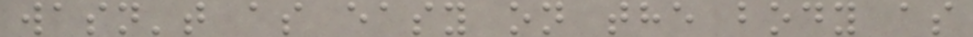wasn't as easy on the body as
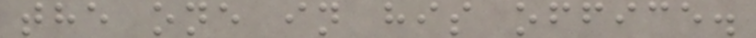the one in his office.
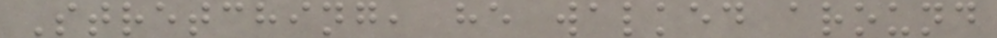Stretching, he walked around
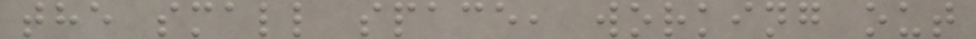the small space, working out
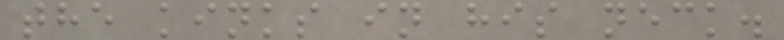the kinks in his neck.
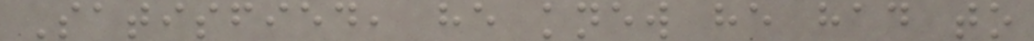Satisfied, he knew he had to
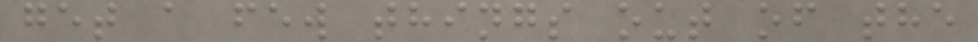get a few things out of the
